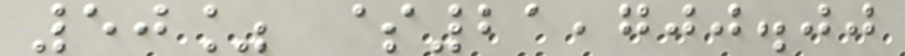50% $21,700.00
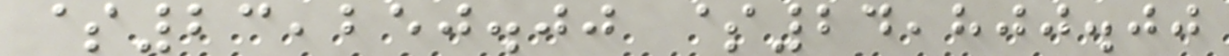$23,250.00 $24,800.00
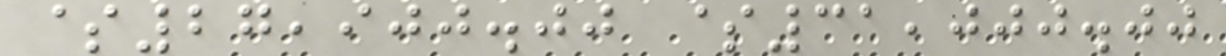$27,900.00 $31,000.00
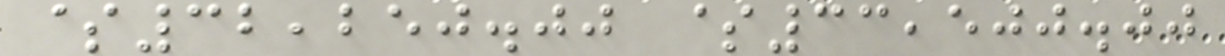$32,250.00 $33,500.00
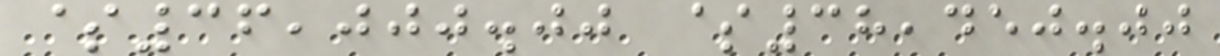$36,000.00 $38,450.00
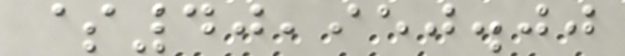$40,950.00
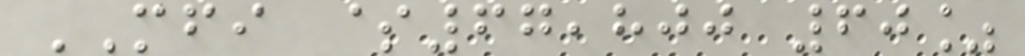MFI $67,800 60%
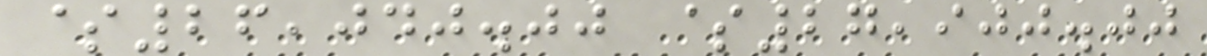$26,040.00 $27,900.00
